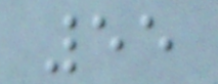55
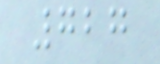727
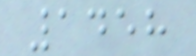1458
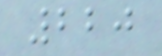220
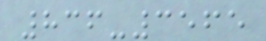836-3565
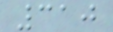310
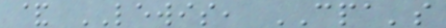& LEWIS, CPA's
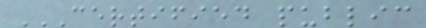CERTIFIED PUBLIC
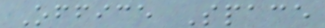Office Space
